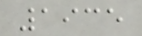1935
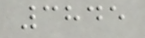3845
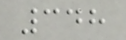348
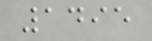1495
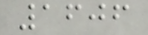1606
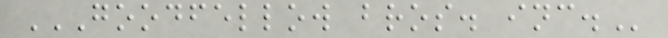GOODFELLOW BROS. INC.
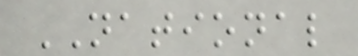NATIONAL
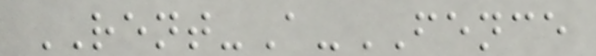RENT-A-FENCE
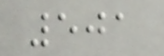501
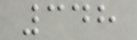348
